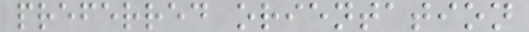preferred orientation
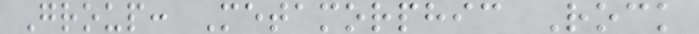Group: Metamorphic Rock
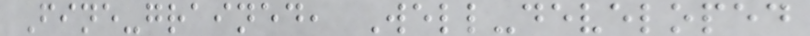Fine-grained, Well-developed
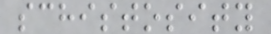schistosity
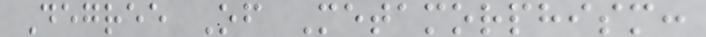Degree Of Metamorphism:
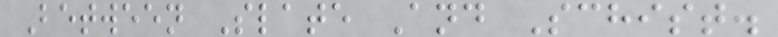Between Slate And Schist.
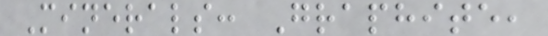Minerals: Graphite,
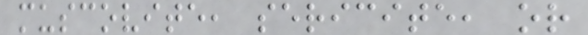muscovite, sericite, or
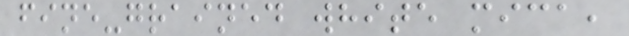fine-grained white mica,
